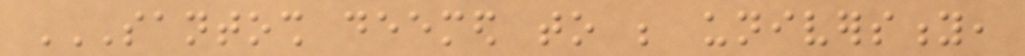SANTOSH DEEMED TO BE UNIVERSITY,
